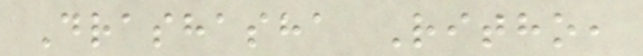Drashasha Ritho,
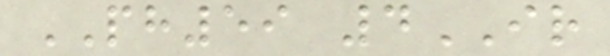PH59 4IR
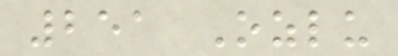251 Ozlu
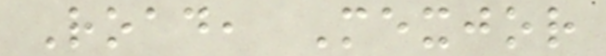Road, Mexjor
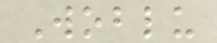Woblu
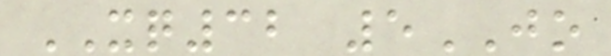XQ32 5JO
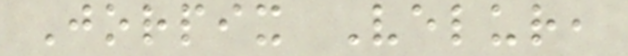Jorpix Velur,
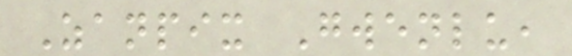Zanpix Gwenlu,
